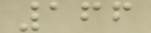166
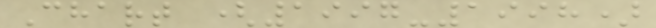Chart (1997-1998)
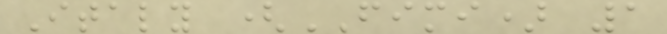Italy (FIMI) 1
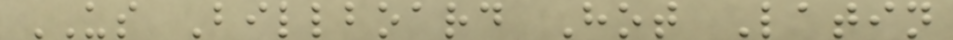US Billboard Hot Latin
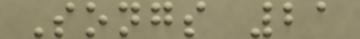Songs 21
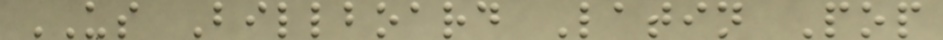US Billboard Latin Pop
